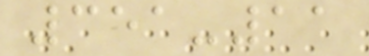351-11
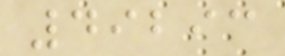49293
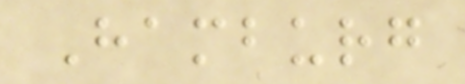Hamburg
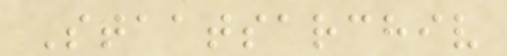Staatsarchiv
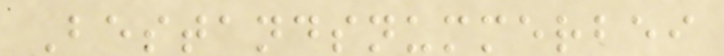Bestandsnummerbei
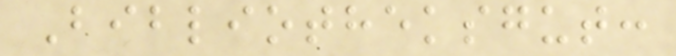Bibliotheksgut:
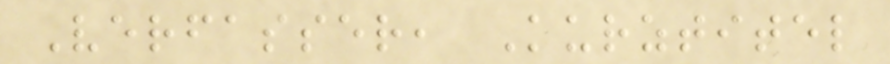Verfasser, Kurztitel
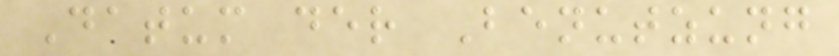Datum der Benutzung
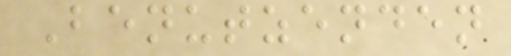Benutzenden
